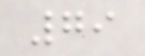79
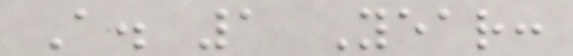A. 1 Year:
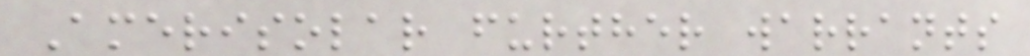Amerisolar further warrants
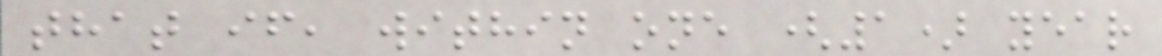that if, within one (1) year
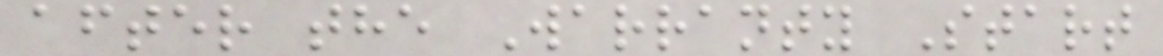after the Warranty Start
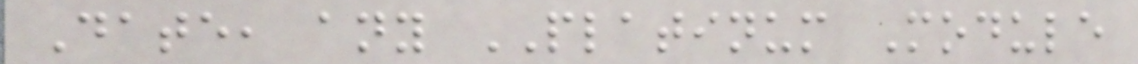Date, any PLATINUM Module
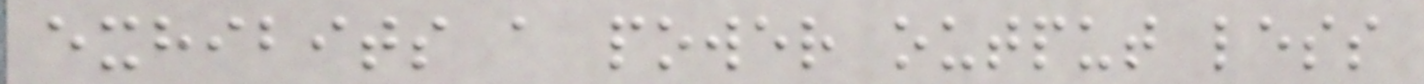exhibits a power output less
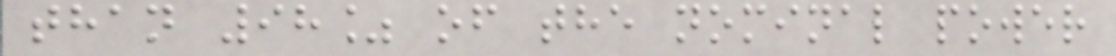than 98% of the nominal power
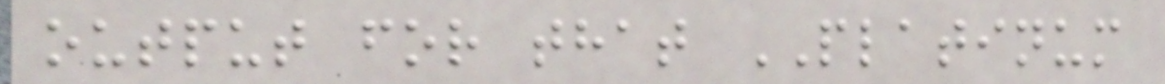output for that PLATINUM
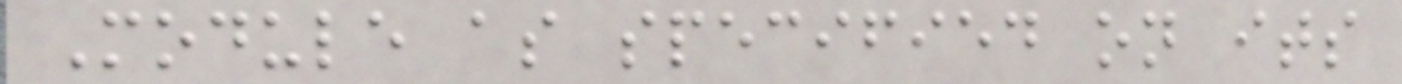Module as specified on its
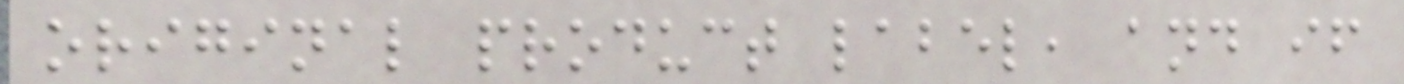original product label, and if
